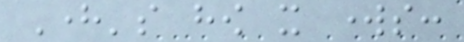Here's how it works:
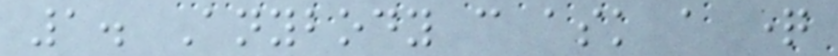1. Anybody can ask a question
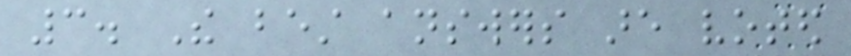3. The best answers are voted
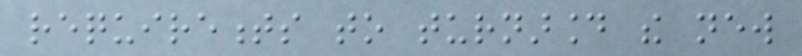requirements to turnaround the new
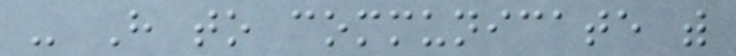- Have to communicate with
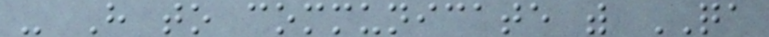- Have to communicate with QA
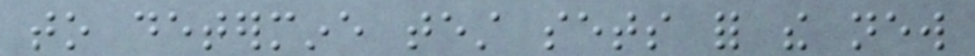to determine test sets for the new
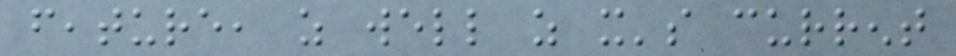feature, as well as it's current
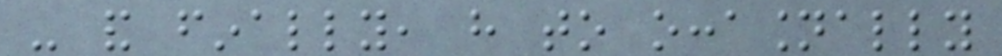- and finally, have to occasionally
